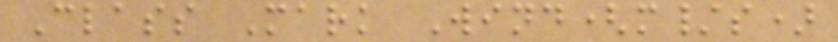Class Mark Wind(m/s)
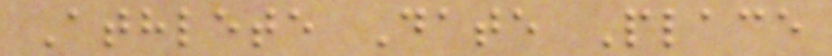Athlete Date Place
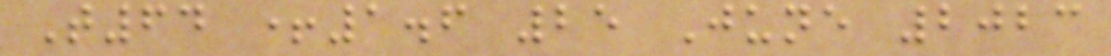T64 +1.6 25 June 2023
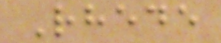Rhede
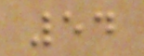54
